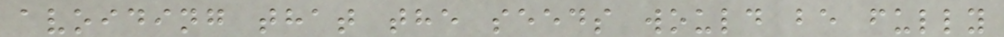avoiding that the seeds would be fully
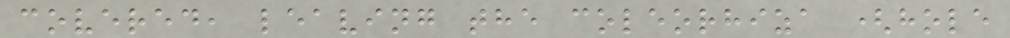covered, leaving the coleorhiza (hole
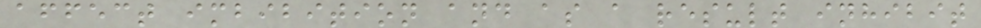affect imbibition and as a result inhibit
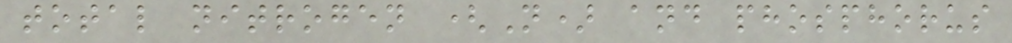total nitrogen (N) and phosphorus
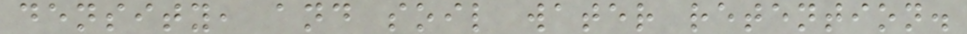density, and soil water retention.
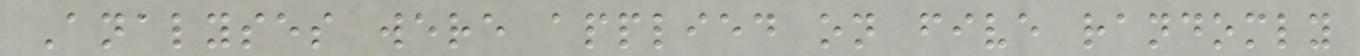Analyses were applied on five randomly
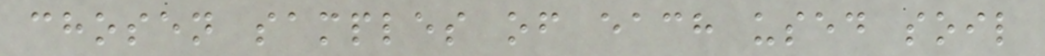chosen samples of each used soil
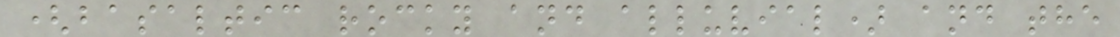(basaltic rocky and alluvial) and the
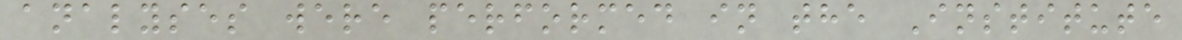analyses were performed in the Institute
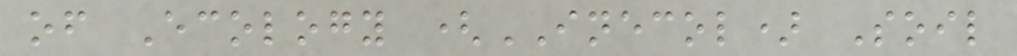of Ecology (INECOL) Soil
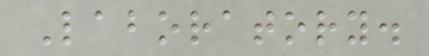Laboratory.
